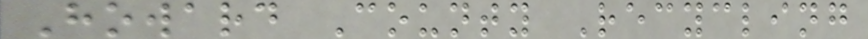Howard County Recycling
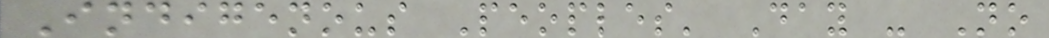Indigenous Peoples' Day - No
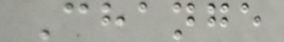Change
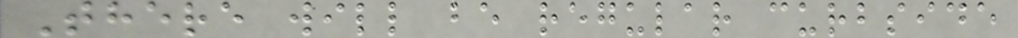There will be regular curbside
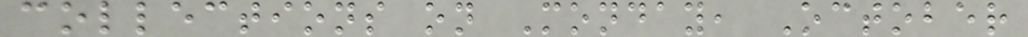collections on Monday, October
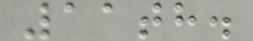11th.
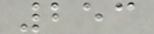253
